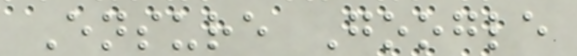Ensure Google
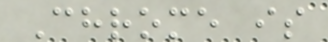Chrome is
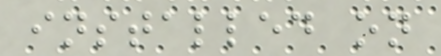installed on
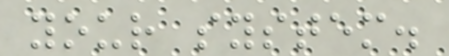your system.
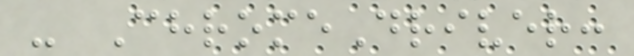- ChromeDriver:
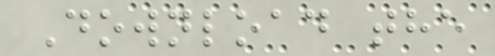Download the
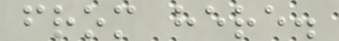from here.
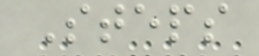Steps
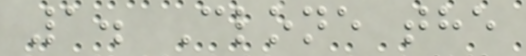1. Clone the
